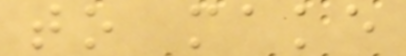to make
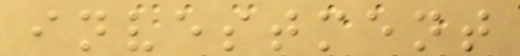investment
